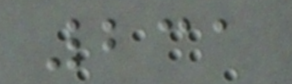231
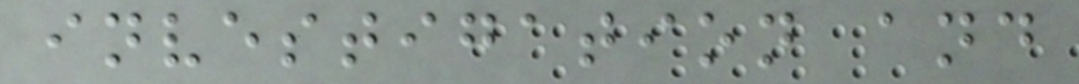investigation and
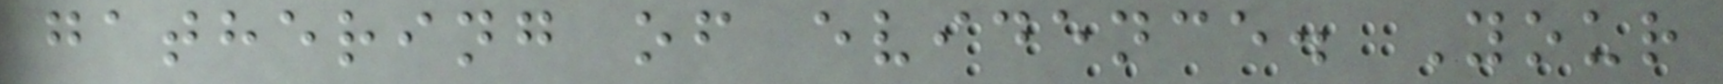gathering of evidence. Your
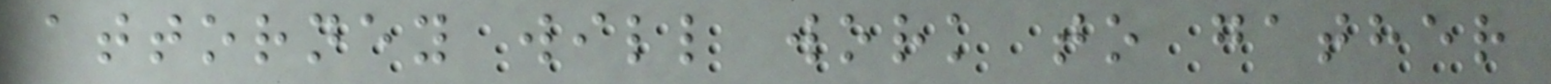attorney will work to gather
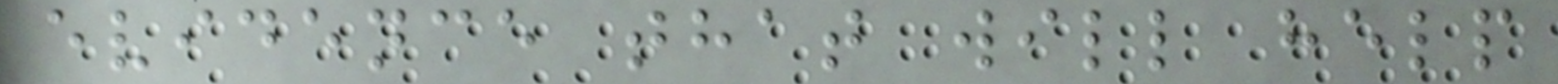evidence that will help
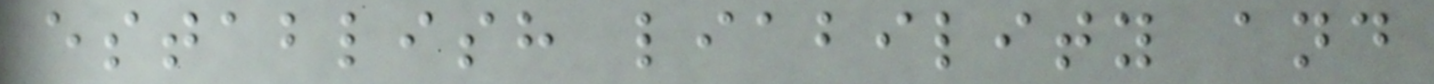establish liability and
